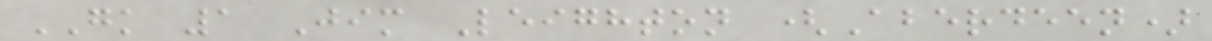GK 1 Jim Leighton (Aberdeen)
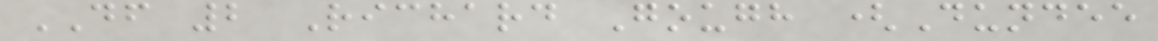DF 2 Richard Gough (Dundee
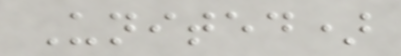United)
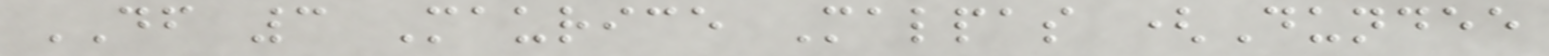DF 3 Maurice Malpas (Dundee
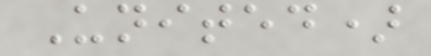United)
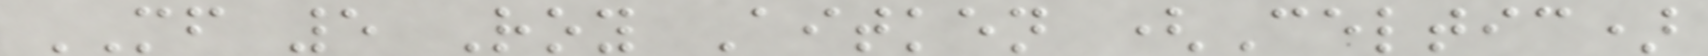MF 5 Roy Aitken (Celtic)
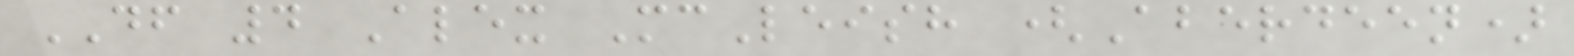DF 4 Alex McLeish (Aberdeen)
